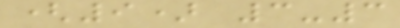(9) 3-3
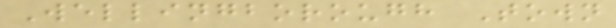Wellingborough Town
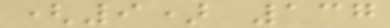(9) 137
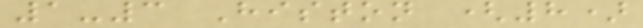1-3 Histon (8)
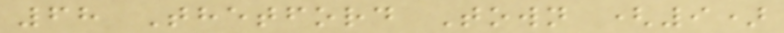68 Thetford Town (9)
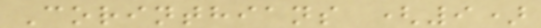Corinthians (9)
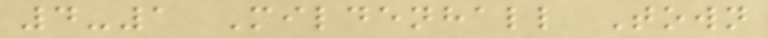4-1 Mildenhall Town
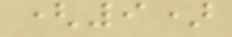(9)
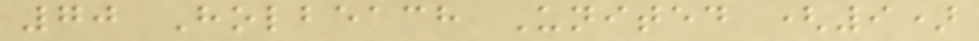70 Holbeach United (9)
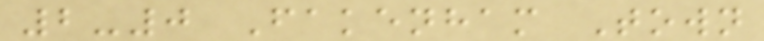2-0 Fakenham Town
